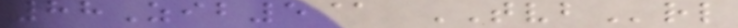88Zib5@ TVBrl
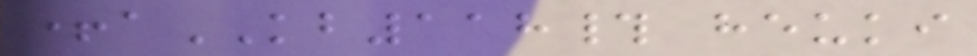+aKB118# heuki
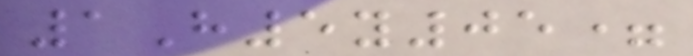1H5y05=
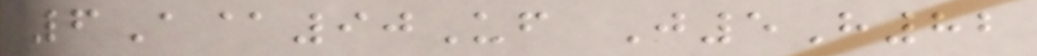6A@90Uf J5H82
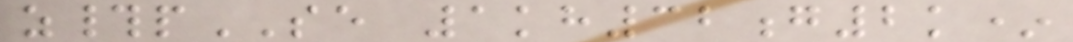z#pSE 1kh32g2k*
